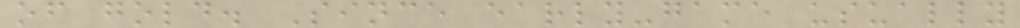of gold. Since early-game usually
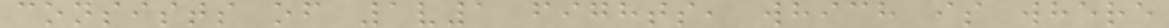consists of 1v1 fights, which is where
